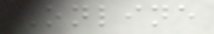Online
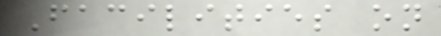Facilities on
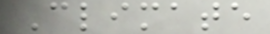Climate
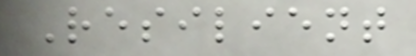Resilient
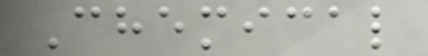Chemical
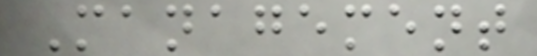Management
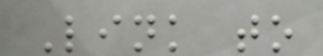Link to
